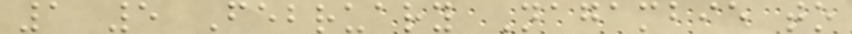1 5 February Nagambie to
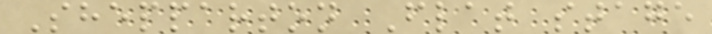Shepparton Flat stage
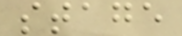stage
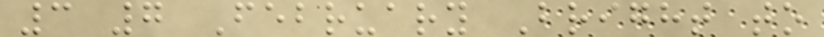3 7 February Bright to
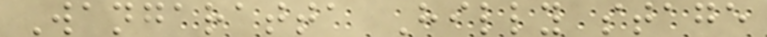Wangaratta Hilly stage
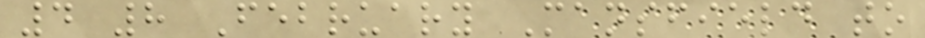4 8 February Mansfield to
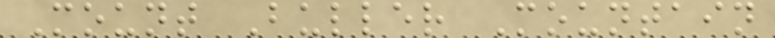Mount Buller Mountain
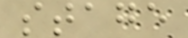stage
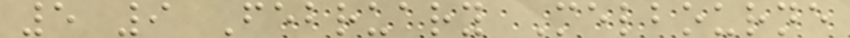5 9 February Melbourne
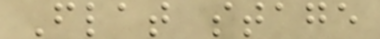Flat stage
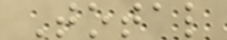Total
